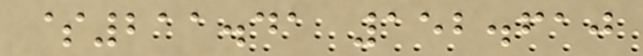$211.41 152.610
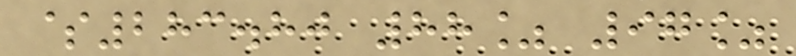$283.80 88% 97%
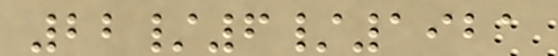22/6/1921
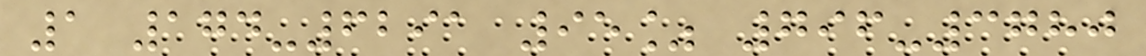1 174-6291 95% 796-3780
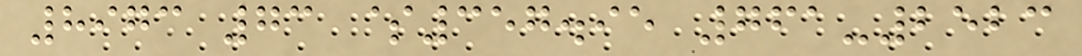8973 73 $357.95 761-2523
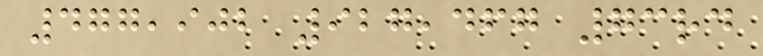477,902 927,467 73rd
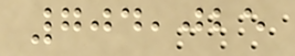704,025
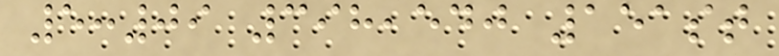5:09 398,540 151st
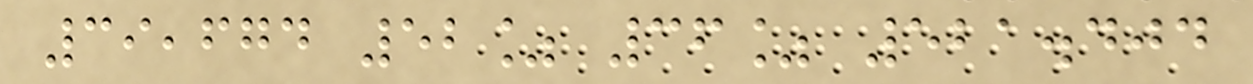39,674 52% 36% 521.404
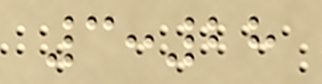3:28
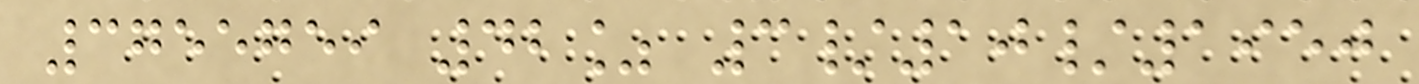3755759 42% 3/10/1950
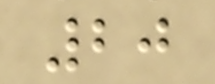20
